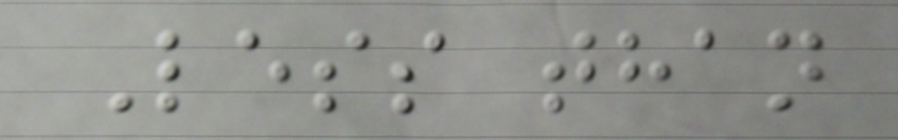Less than
